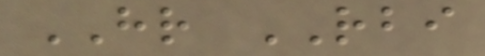HR RBI
